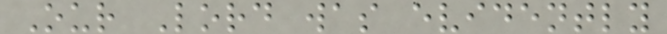Our Lord was evidently
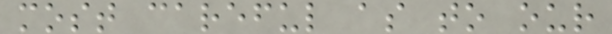most careful as to our
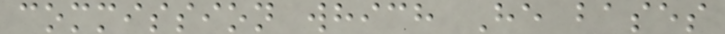commission which He bases
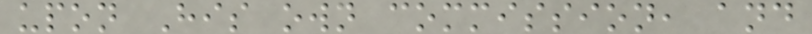upon His own commission, and
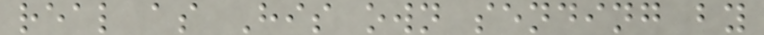real as His own sending by
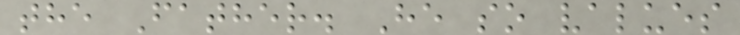the Father. He so values
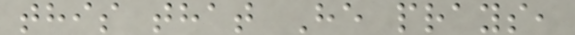this that He prays,
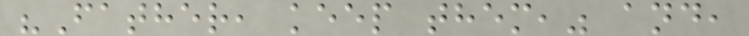"Father, keep them," and,
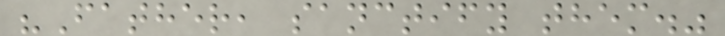"Father, sanctify them."
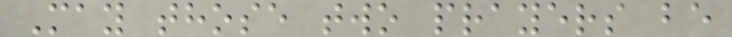May those two prayers be
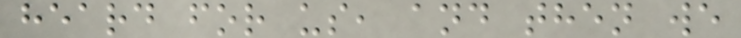heard for us, and then we
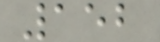152
